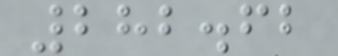282.62
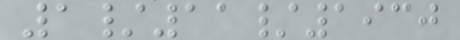1/11/1930
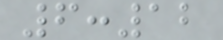6:12
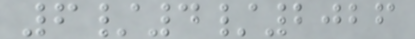6/4/2026
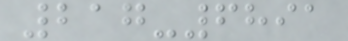217-6891
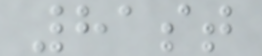81st
